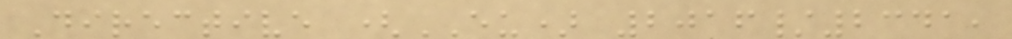Directive (EU) 2016/2341,
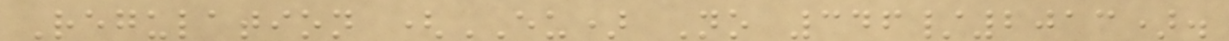Regulation (EU) No 346/2013).
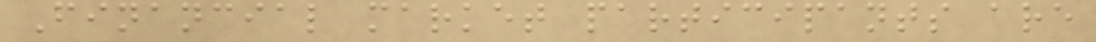Financial market participants are
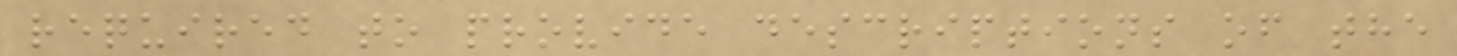required to provide descriptions of the
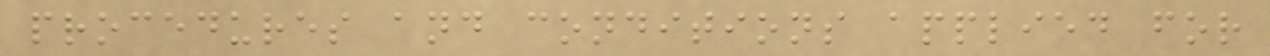procedures and conditions applied for
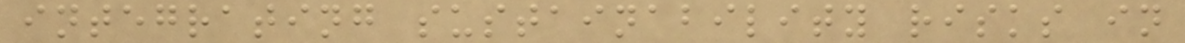integrating sustainability risks in
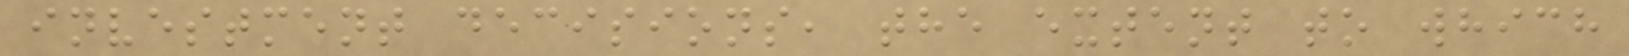investment decisions, the extent to which
